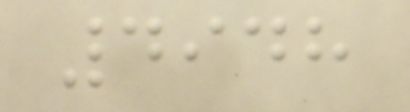4948
